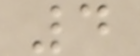4
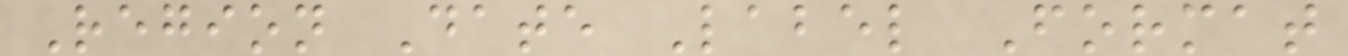Region Date Label Format
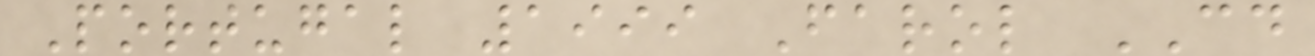Portugal 1999 Farol CD
